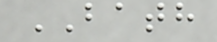BATH
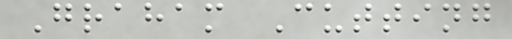Graham Cutting
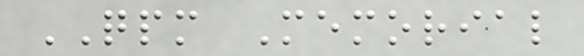QPM Memorial
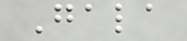Gala
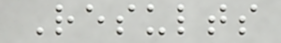Results
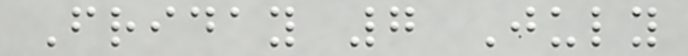Friday 7 July
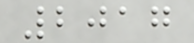2017
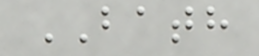BATH
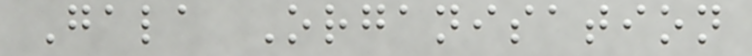Gala Organisation
